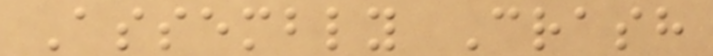Assembly Crash
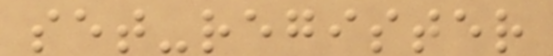set-register
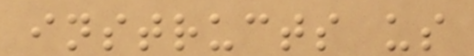instructs us
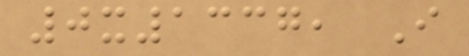0x1337, I
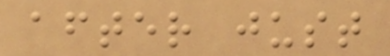after just
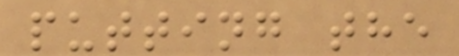putting the
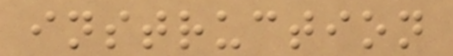instruction
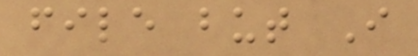file but I
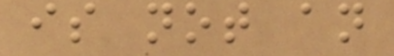is not an
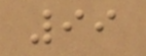99
